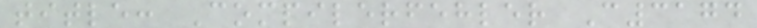title: Compilerfehler C3174
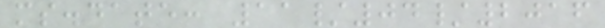ms.date: 11/04/2016
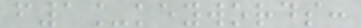f1_keywords:
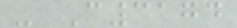- C3174
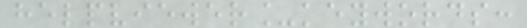helpviewer_keywords:
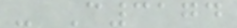- C3174
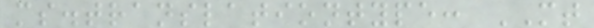ms.translationtype: MT
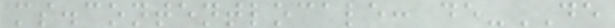ms.contentlocale: de-DE
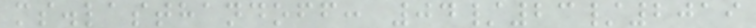ms.lasthandoff: 04/23/2019
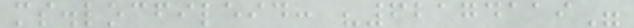ms.locfileid: "62174119"
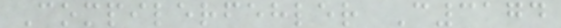Compilerfehler C3174
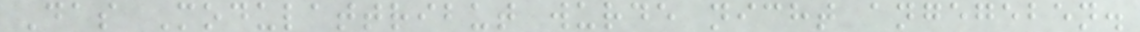Das Modulattribut wurde nicht angegeben.
